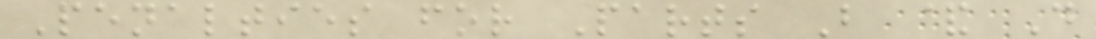Penalties for Parts B & D
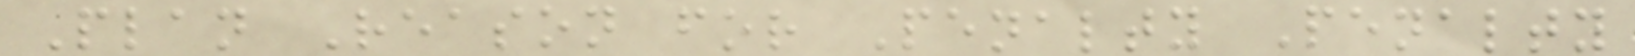Plan Reason for Penalty Penalty
